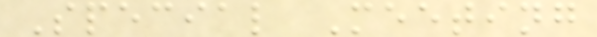Special Meeting
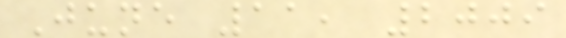June 11, 2009
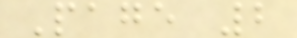Page 2
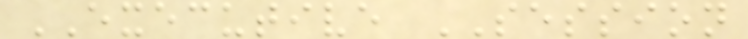EXECUTIVE SESSION
